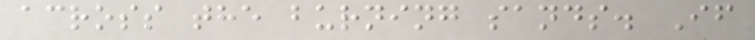across the burning sands. If
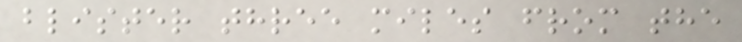blister three miles from the
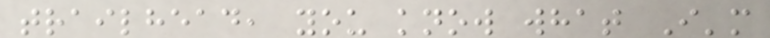trailhead, you know what I'm
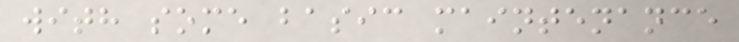with some basic maintenance
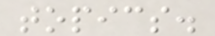topics.
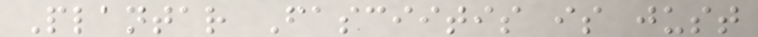Plantar Fasciitis is just
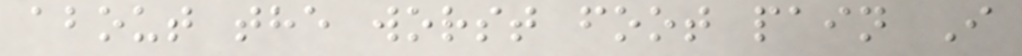about the worst foot pain I
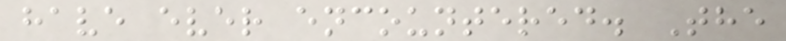have ever encountered. The
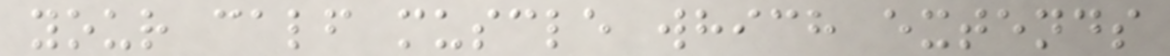your calf muscle which extends
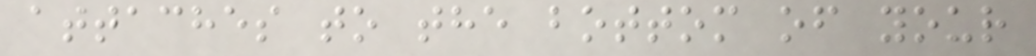attaches to the bottom of your
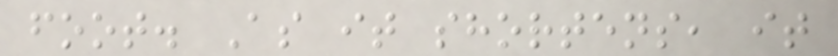foot. As it shortens, it
